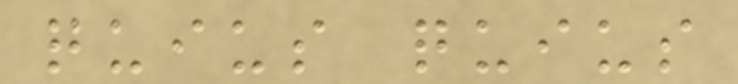quius quius
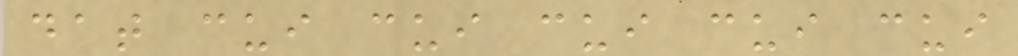dat cui cui cui cui cui
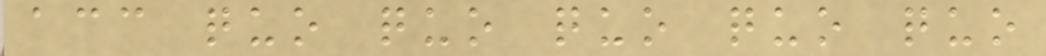acc quo quo quo quo quo
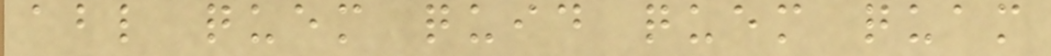abl quem quid quem quam
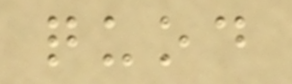quod
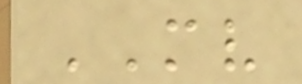MV
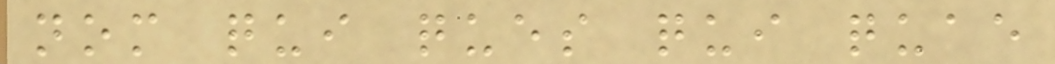nom qui ques qui quae
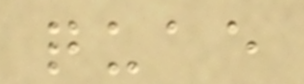quae
